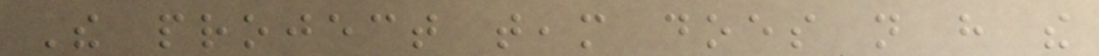The project team does not have the
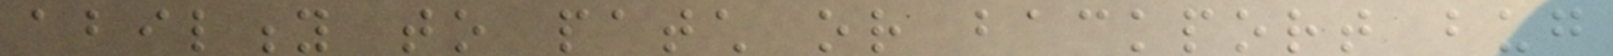ability to patch or backport bug
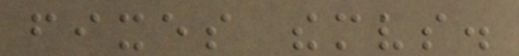fixes themselves.
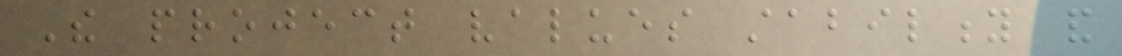The project values stability and
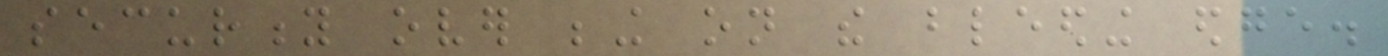security over being on the bleeding edge.
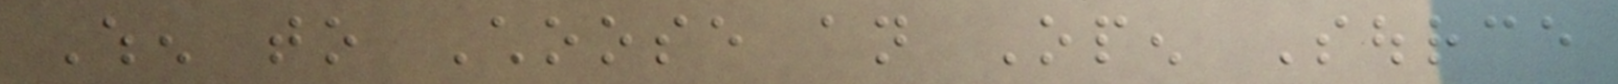When to Choose an Open Source
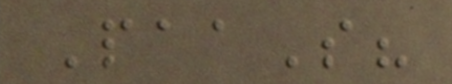PaaS?
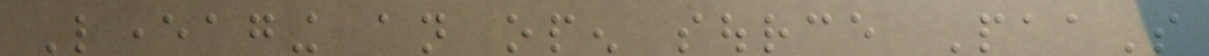Leveraging an open source PaaS
